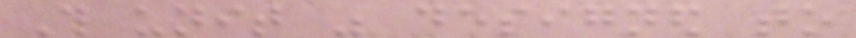This unit was designed to
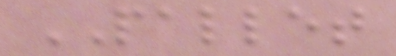PALLET
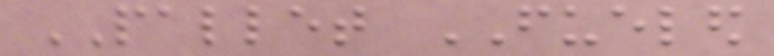PALLET FUELED
